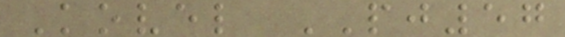Kovel PJ57
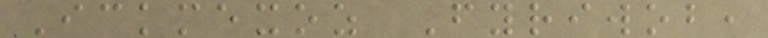Ickmexoz Fyriwob,
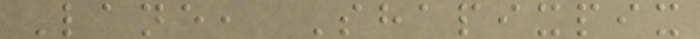Lane, Shapixpix
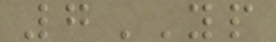7YP
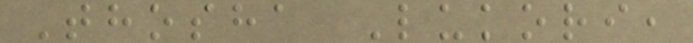Thosha Lukori,
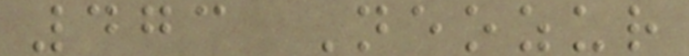473 Neozur
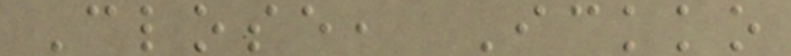Close, Ickko
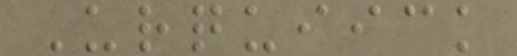Urquiick
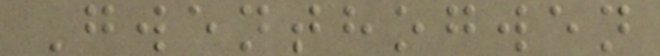Gwenthogwen
